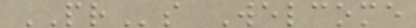PRs Welcome
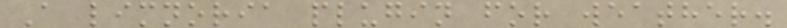A limnoria plugin for weather.
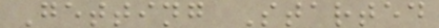Getting Started
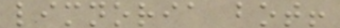limnoria bot!
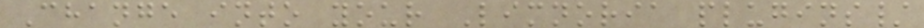Change into your Limnoria plugins/
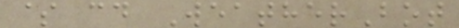$ cd WeatherBot
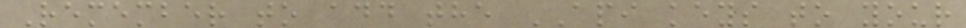Remember to add the API keys to your
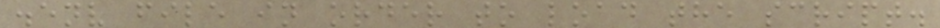.env file in order to load the script.
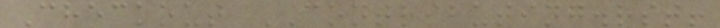Checkout CONTRIBUTING.rst!
